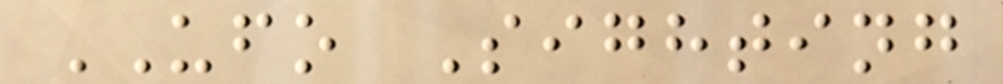UFO Sighting
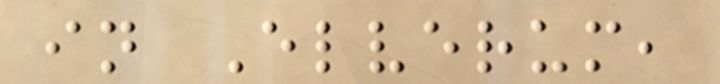in Elverum,
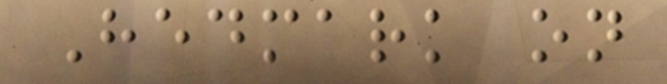Hedmark on
